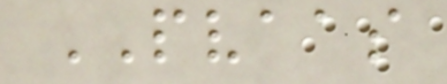PVAAS
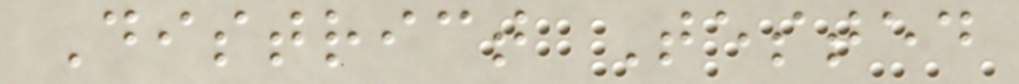District Tested
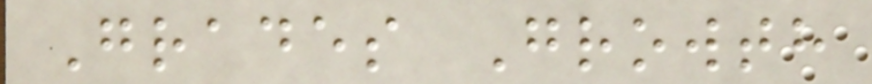Grades Growth
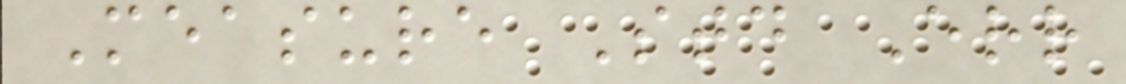Measure Std Err
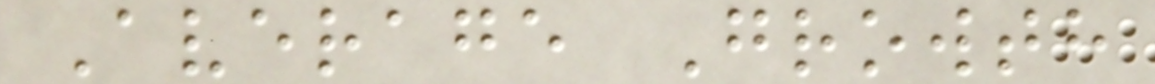Average Growth
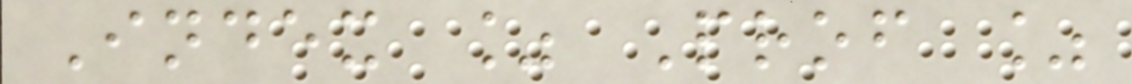Index % Prof %
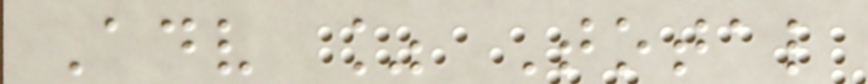Adv % Total
